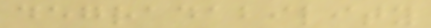degradability
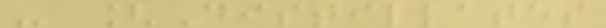- [Distillates
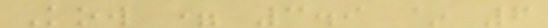Kow = 3.9 ~ 6
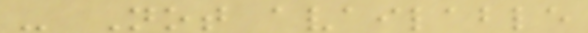- Not available
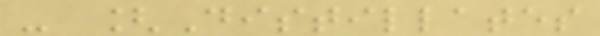- [Distillates
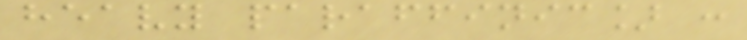heavy paraffinic] :
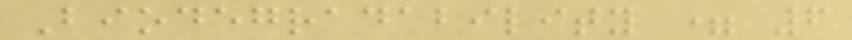Biodegradability = 6
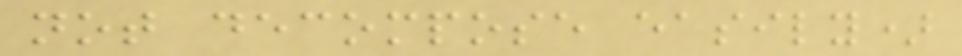not decompose easily)
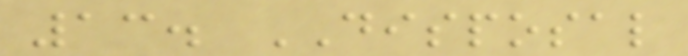13. DISPOSAL
